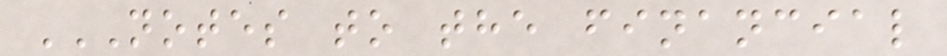NOTES TO THE FINANCIAL
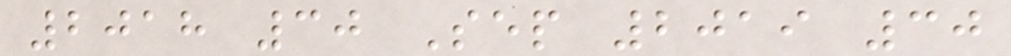2018 30 Sep 2019 30
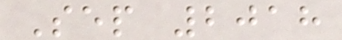Sep 2018
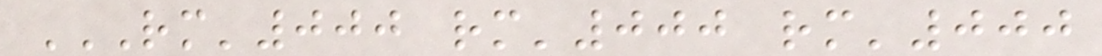RM'000 RM'000 RM'000
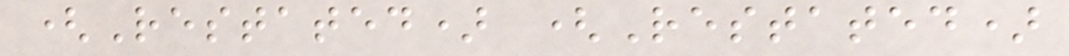(Restated) (Restated)
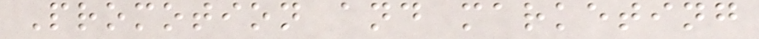Promotion and marketing
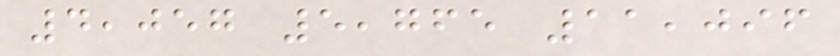4,057 5,765 11,096
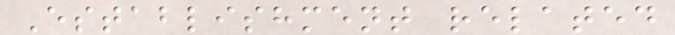Establishment related
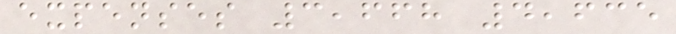expenses 3,668 4,635
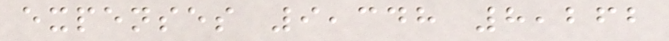expenses 9,348 8,262
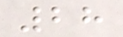28
